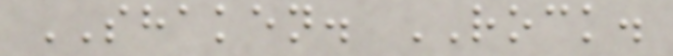SHAKEN. ROCK.
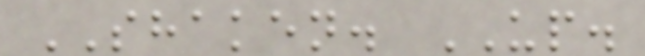SHAKEN. UP.
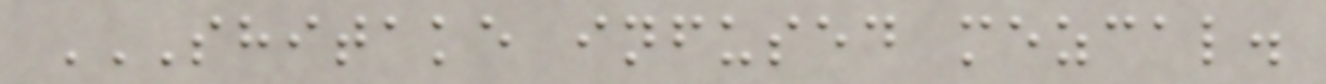SHITAKE INFUSED MEZCAL.
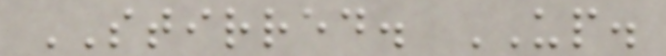STIRRED. UP.
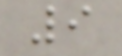9
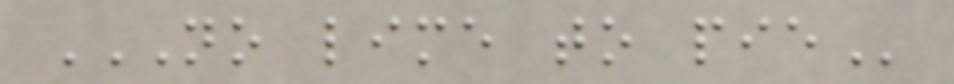NO LIME TO PIE
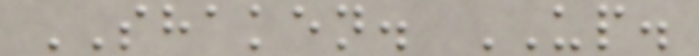SHAKEN. UP.
